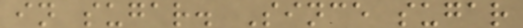in sugar. Since sugar
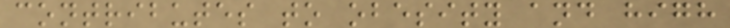contributes to obesity and high
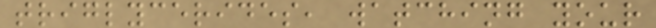triglycerides, watching your
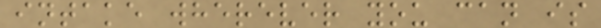intake wherever you can is
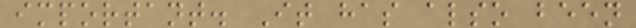important. It has also been
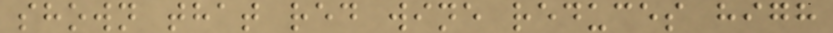shown that red wine reduces high
